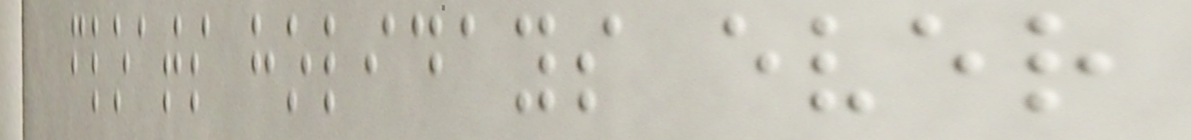floats holidays ever
